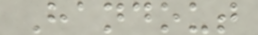Handout
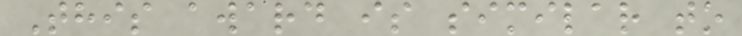This award is similar to
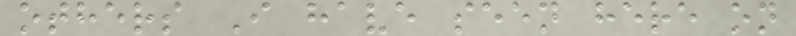others I have seen here on
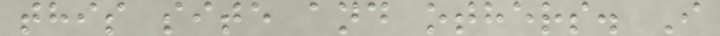this site and others. I
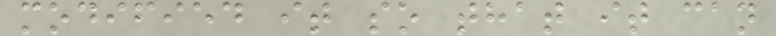modified it so that it can
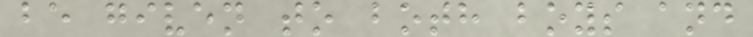be given to both boys and
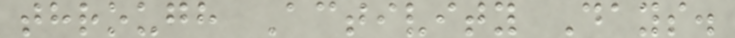through Activity Days.
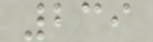239
